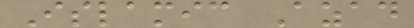Islamic Azad
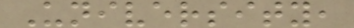University,
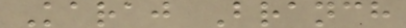Karaj Branch
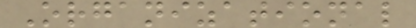Organizational
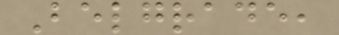Belgrade,
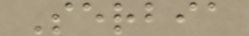Serbia
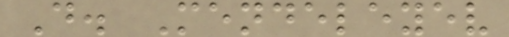D. Mendeleyev
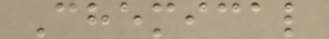Chemical
